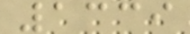1339
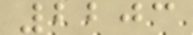2203
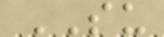SU
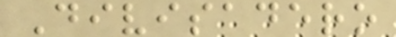Divisadero
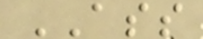ASS
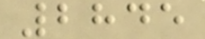2845
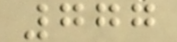777
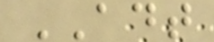ADT
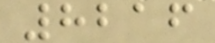8216
